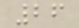26
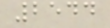2544
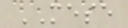MESE
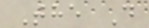The D
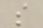s
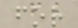for
